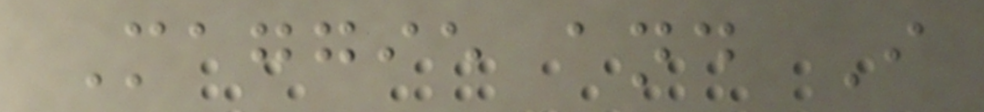Maggie and I
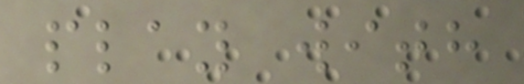play with
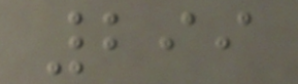299
